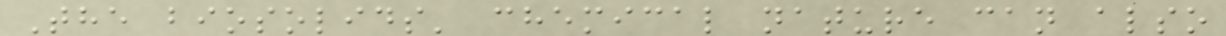The biosolids' chemical nature can also
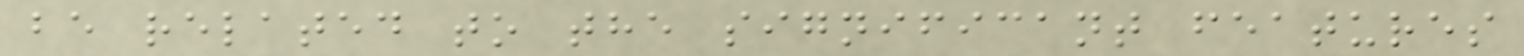be related to the significant features
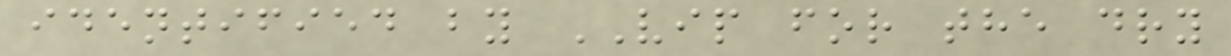identified by VIP for the dry
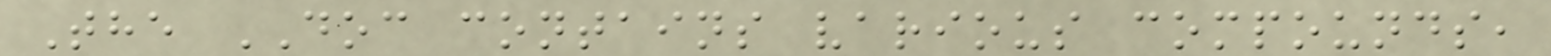The DOC contains various compounds,
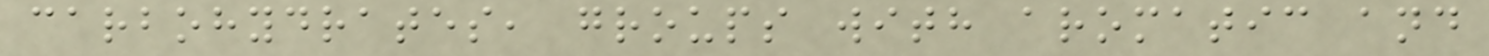carbohydrates, groups with aromatic and
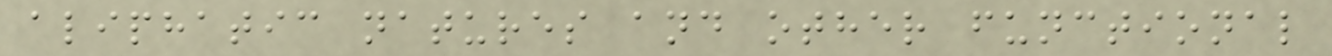aliphatic natures and other functional
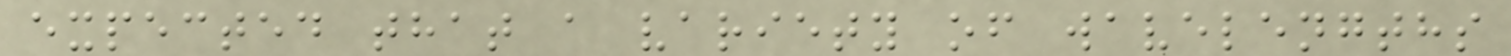expected that a variety of wavelengths
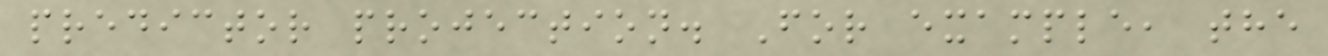predictor projection. For example, the
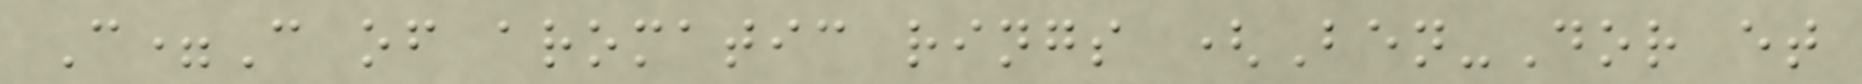C=C of aromatic rings (Ben-Dor et
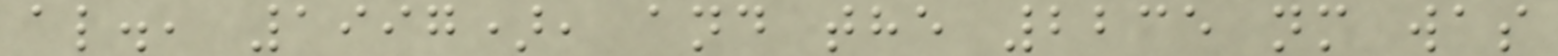al., 1997), and the 2235 nm was
